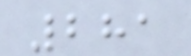281
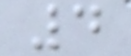4
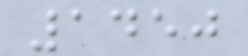1450
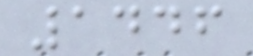1446
